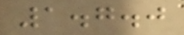1.7.0
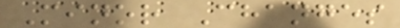Minor Changes
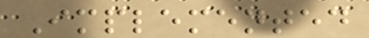Implemented
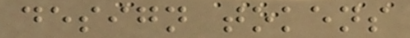design tokens
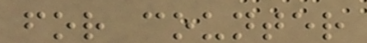for counter
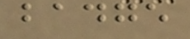badge
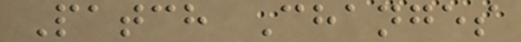Patch Changes
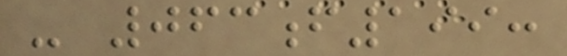- 063f199:
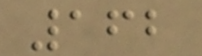162
